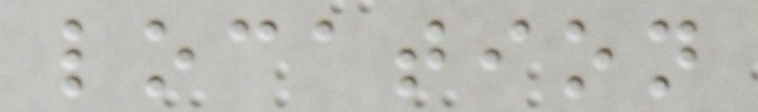location
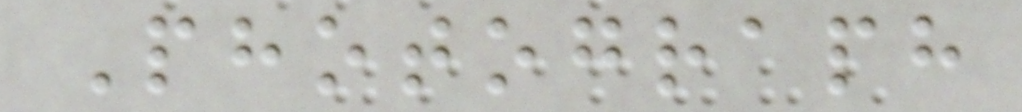Photograph
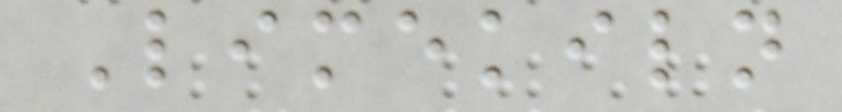Limekiln
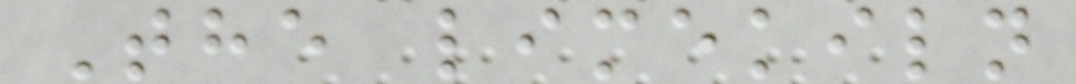The limekiln
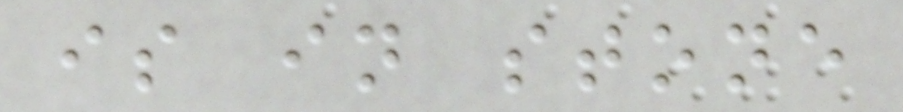is in stone
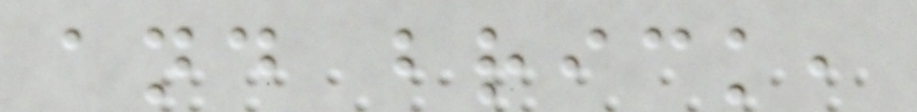and brick,
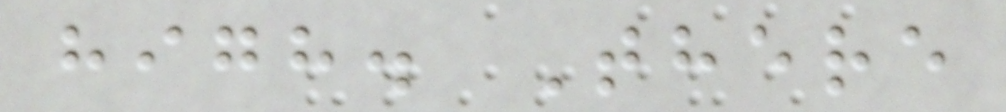high. There
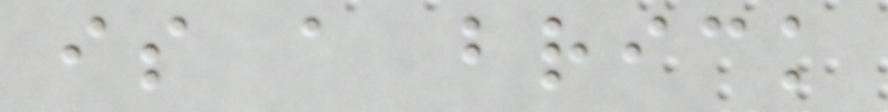is a brick
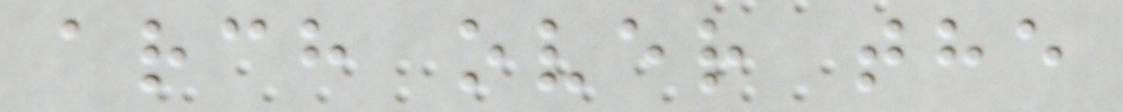arch over the
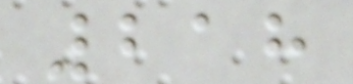218
